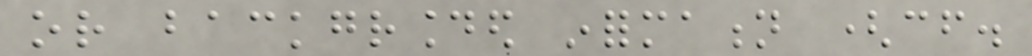or backgrounded information (cf.
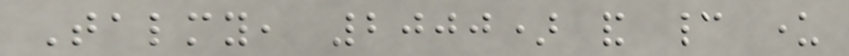Talmy, 2000) and cannot under
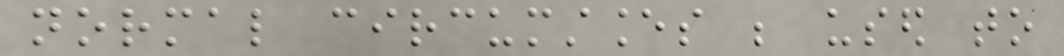normal circumstances be used to
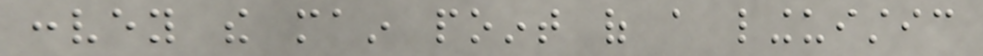convey the main point of a linguistic
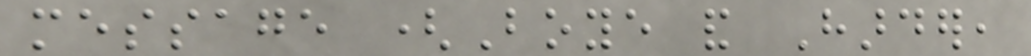message (Boye and Harder,
